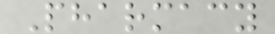Pharmacy
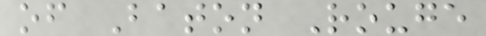of Baton Rouge
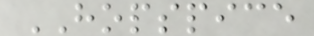HOPSPICE
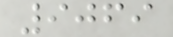9069
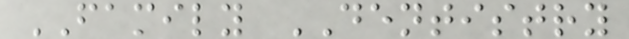FAMILY DENTISTRY
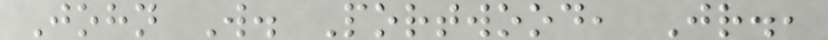John W. Portwood, Jr.,
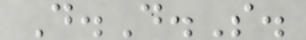D.D.S.
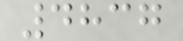4837
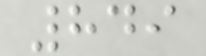849
